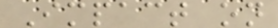Impact on
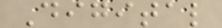Digital
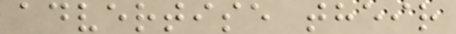advertise their
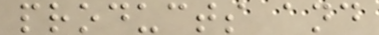products and
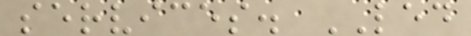services. LED
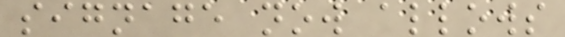signage now allows
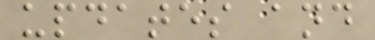updates and
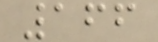166
